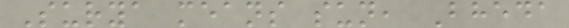Surya means sun, Bheda
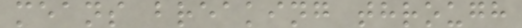means breaking through
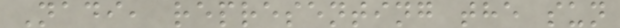Nadi, representing the sun
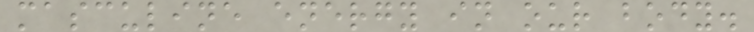masculine energy in our body.
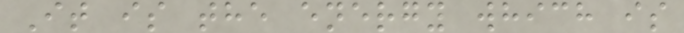It is the energy which is
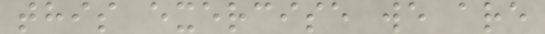this exercise we are
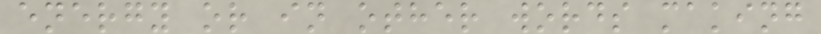energy or in other words making
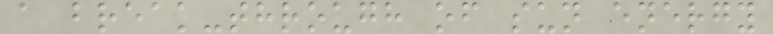a break-through of sun energy
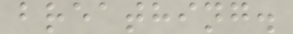breathing.
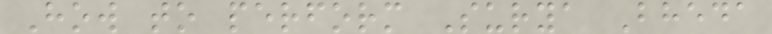How to perform Surya Bheda
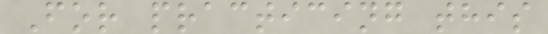For practicing this
